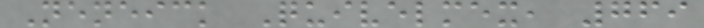Neneick Quivelmex, 769
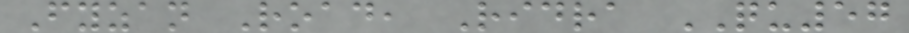Fyzan Road, Ridra QU57
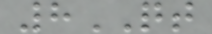8QT
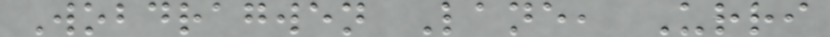Wobdragwen Lane, Urri
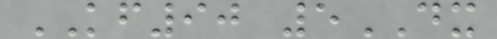KF90 5DX
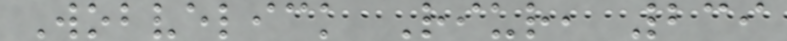Wobvelick Riur, 239
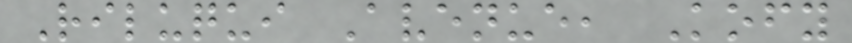Riluqui Avenue, Kofy
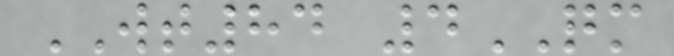WT84 4QM
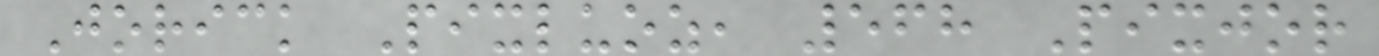Jorick Pixluoz, 568 Pixjor
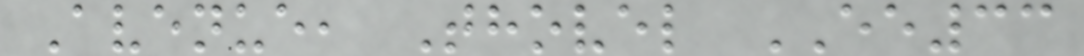Avenue, Thovel EE33
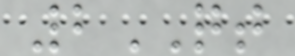2QT
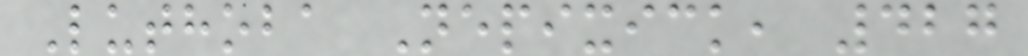Luthoba Nepixick, 427
